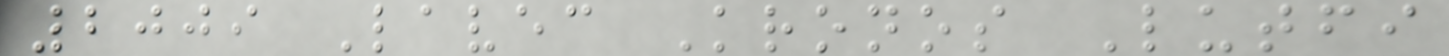2009 Lavec Kronos Lutfi
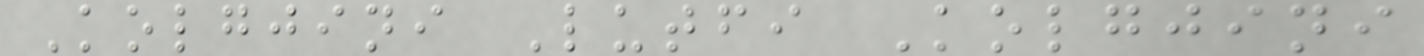Kolgjini Lutfi Kolgjini
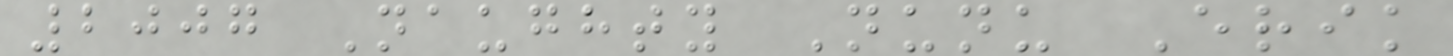2007 Naughty Nunu Erik
